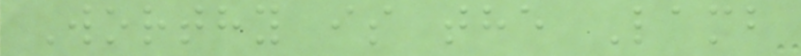Worthy is the Lamb
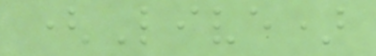(Live)
